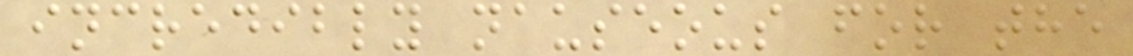incredibly nauseous for the
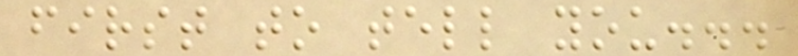first to tell you...
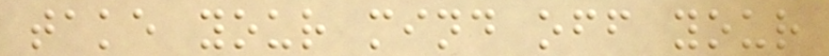take your mind off your
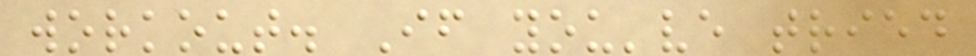workout. If you've tried
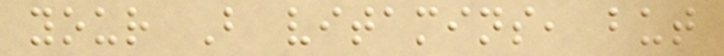your B vitamins, but
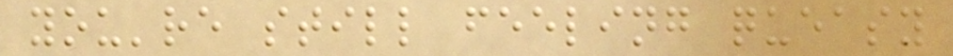you're still feeling queasy
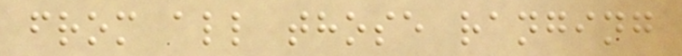from all those ranging
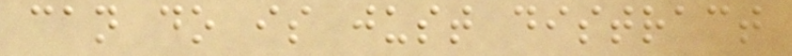can do is just distract
